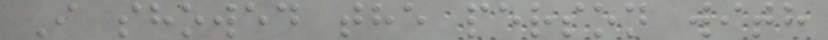I showed the person with
